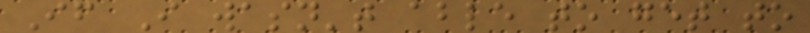If I wasn't able to get to
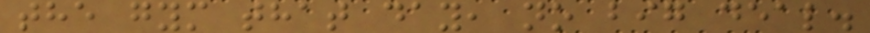the gym that day, no big deal.
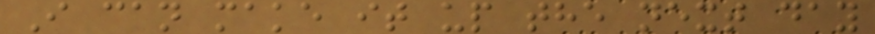I can make it up the next day
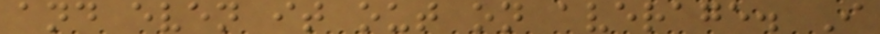and even it out on average. I
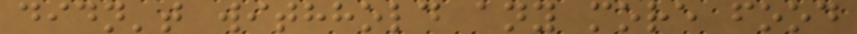didn't withhold any more food
